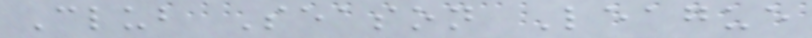Club Season League
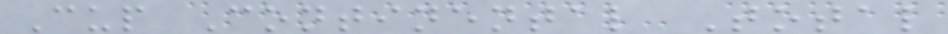Cup Continental Total
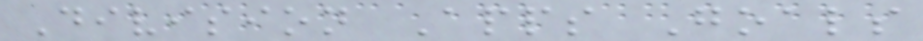Division Apps Goals
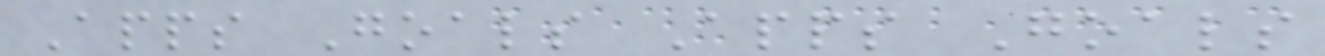Apps Goals Apps Goals
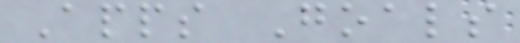Apps Goals
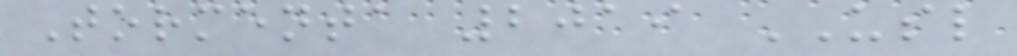Tormenta 2019 USL
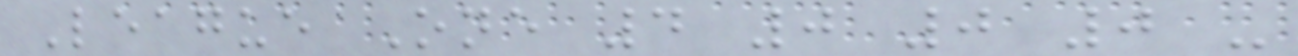League One 4 0 0 0 -
